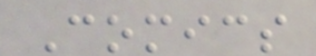Comics
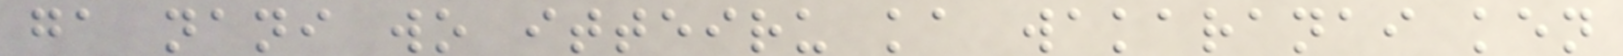ga nani wo itteiru ka wakaranai ken
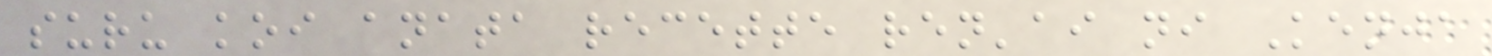suru koi anata recette ren'ai ni Kenja
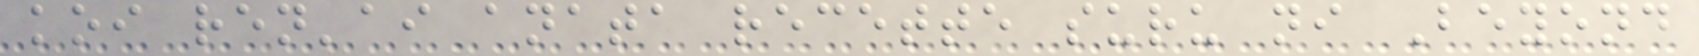koi ren'ai anata recette suru ni Beyond
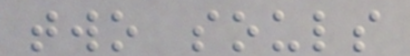two souls
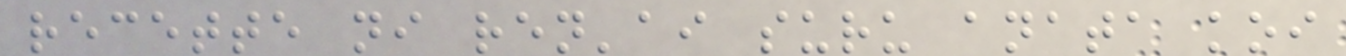recette ni ren'ai suru anata koi
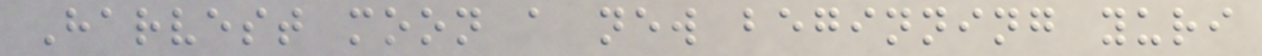Harvest moon a new beginning yuri
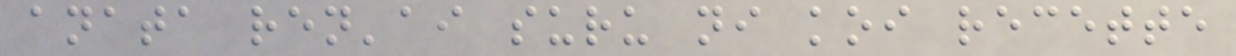anata ren'ai suru ni koi recette
